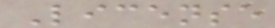License
